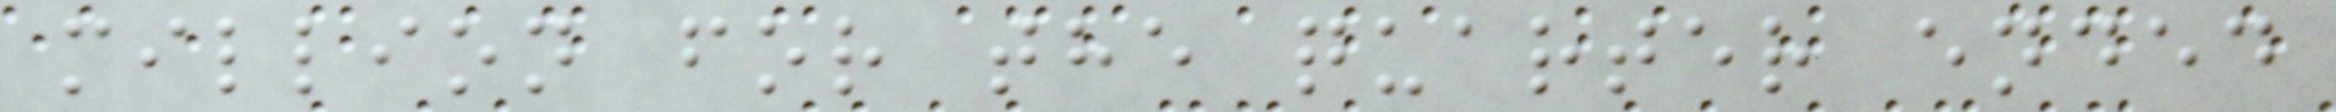million for the quarter ended
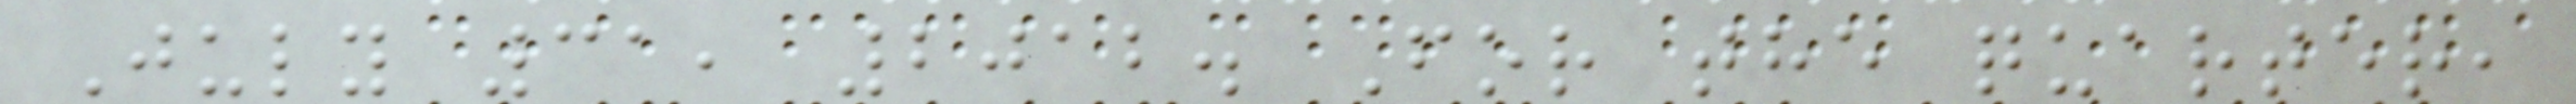July 31, 2012. For the quarter,
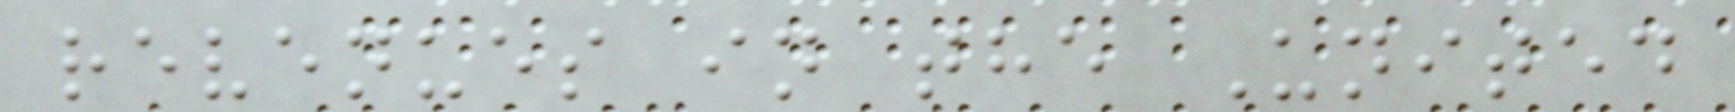revenues in the United
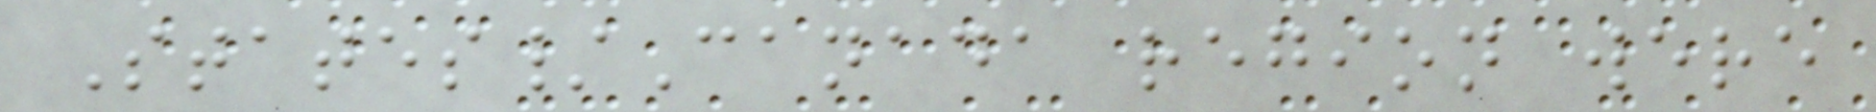States/Canada region were
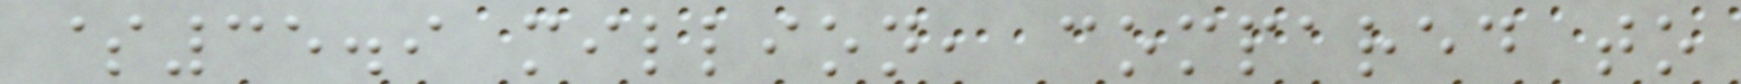$35.9 million, compared to
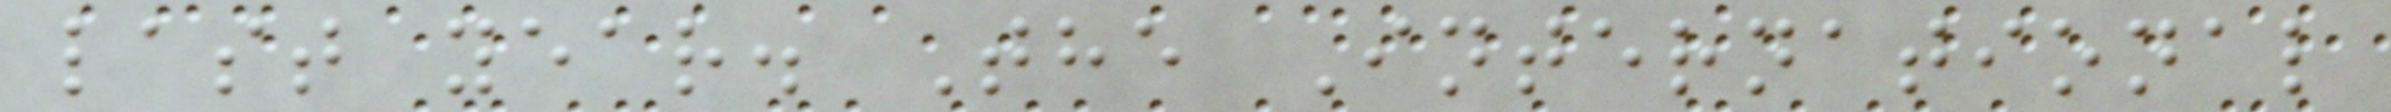last year. The International
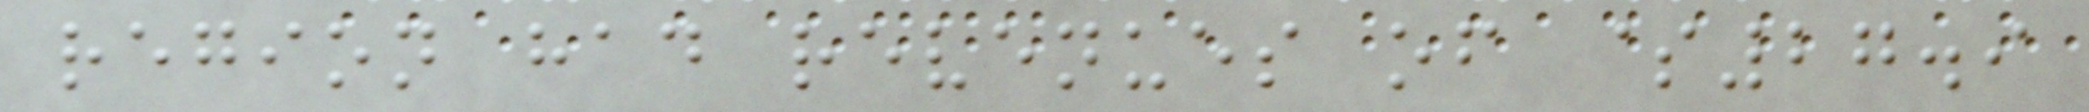region had revenues of $27.9
